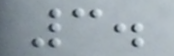3.
